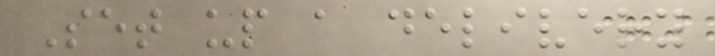Set up a delivery
